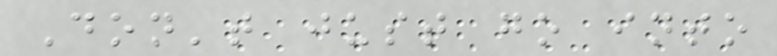Don't just go into
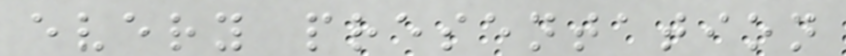every presentation
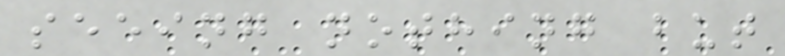seeing nothing but
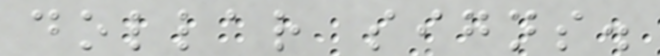dollar signs.
